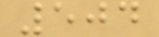504
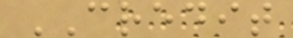CREDIT
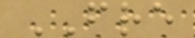FRE
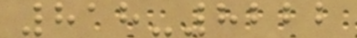818-8222
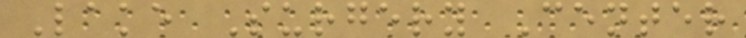Lake Surgery Center
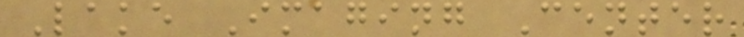Lake Imaging Center
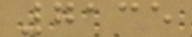7135
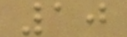10
